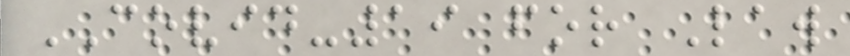COVID-19 for Law
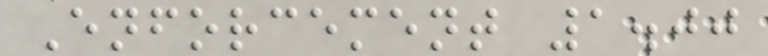Enforcement 1.00
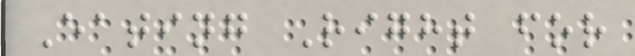Eating Right for
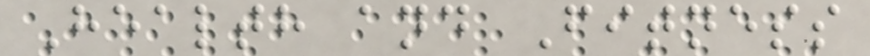Health and Fitness
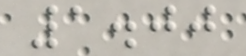1.00
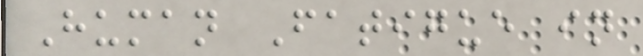Human Fatigue in
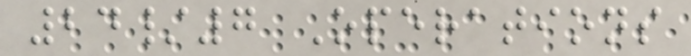24/7 Operations
